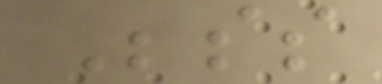Besides
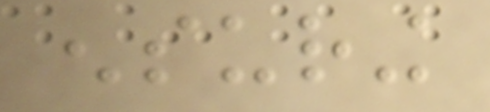ensuring
